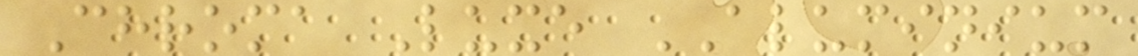Chroma Luxe ALUMINIUM
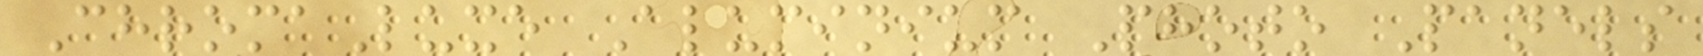ChromaLuxe Aluminium Photo Panels
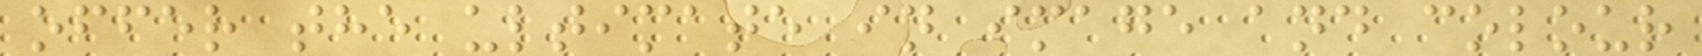offer the ultimate in image and colour
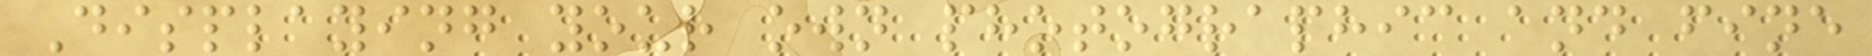Displaying your own photographic and fine
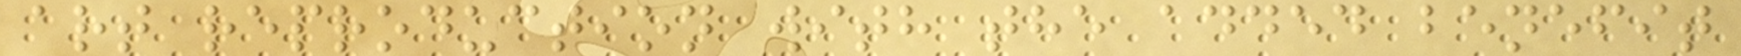art reproduction with the added benefit
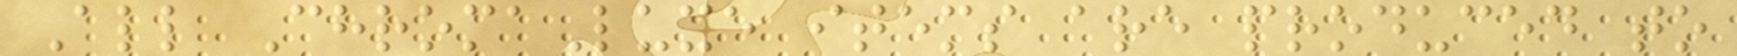All ChromaLuxe items are produced to
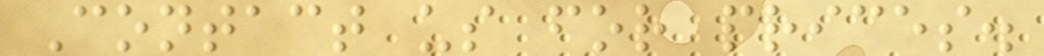Contact us for prices.
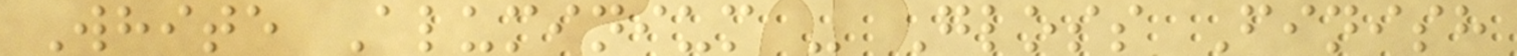White Aluminium - Gloss Finish
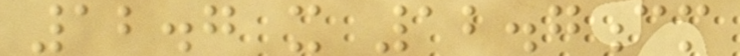12.7 x 12.7cm
